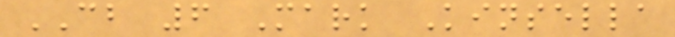CB 6 Mark Kinsella
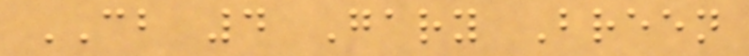CB 4 Gary Breen
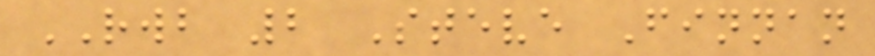RWB 2 Steve Finnan
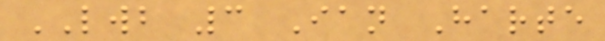LWB 3 Ian Harte
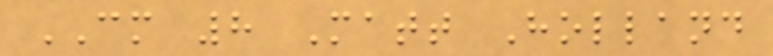CM 8 Matt Holland
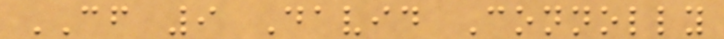CF 9 David Connolly
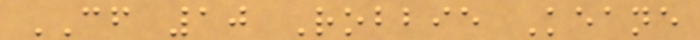CF 10 Robbie Keane
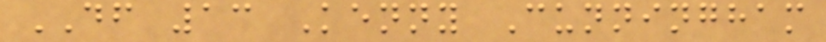DF 13 Kenny Cunningham
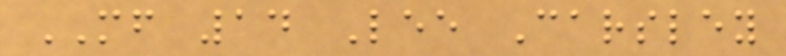MF 14 Lee Carsley
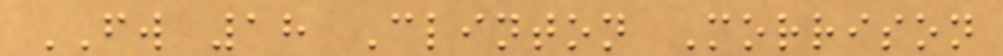FW 18 Clinton Morrison
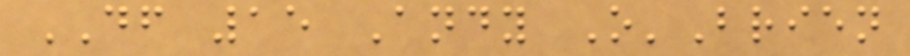DF 15 Andy O'Brien
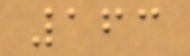163
